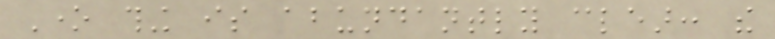One thing is abundantly clear: the
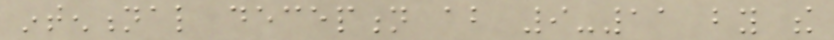intentional deception about 9-11 by the
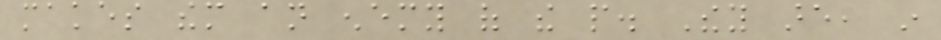makes them an enemy of the people. They are, in
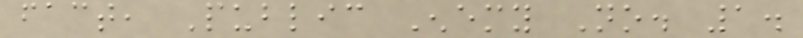fact, Public Enemy No. 1.
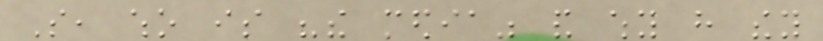So, who is "the media" and why have they
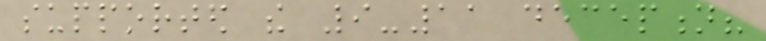supported the 9-11 deception?
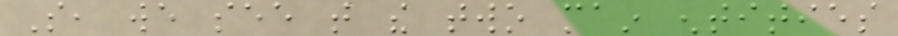So, we see that the two main entities
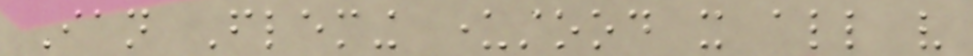Ian Fleming understood it all very
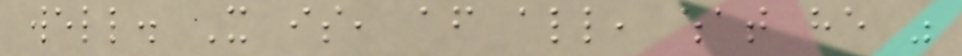well. It is, after all, what he was
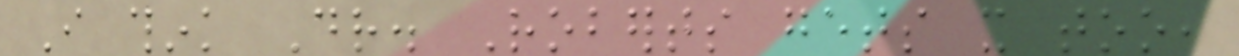I think Dr. Roberts gets it too,
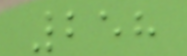258
